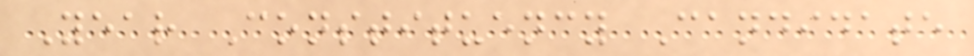Year Constituency Candidate
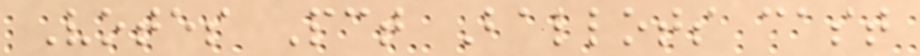Votes Pct Ballots cast
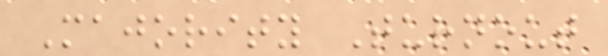Majority Turnout
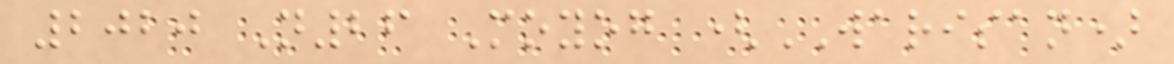2020 N26 Moyog (WARISAN)
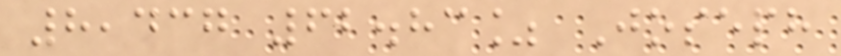8,437 62.83% Joseph
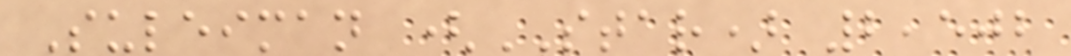Suleiman (STAR) 2,502
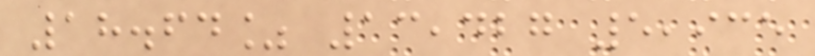18.64% 13,427 5,935
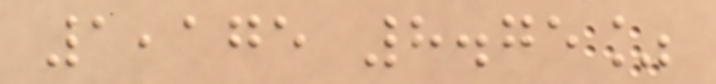1,175 8.75%
